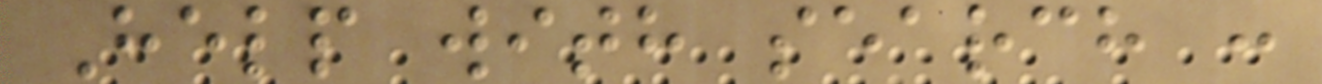Help with search :
